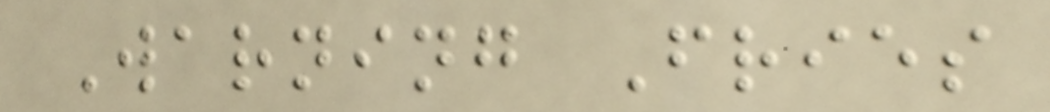Warning Fries
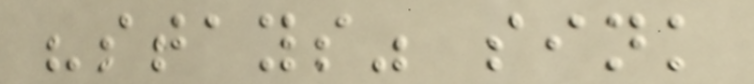"stays" sink
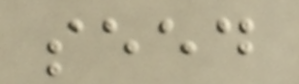seed
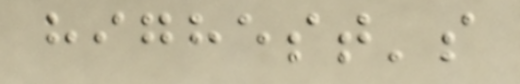highest's
